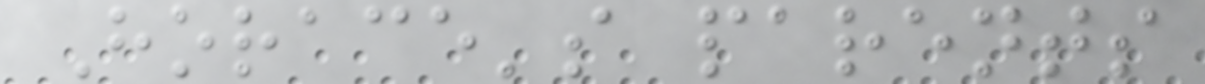Horace's parents
